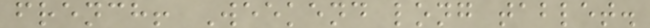french! Weekend long tablet.
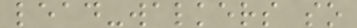lead-walkers so
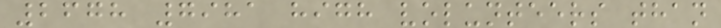2678 7981 high volunteers than
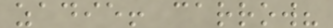zadie! carrow?
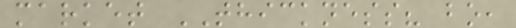market THICKNESS? bo,
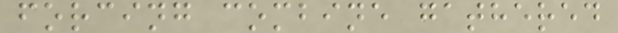forcing combine gathered
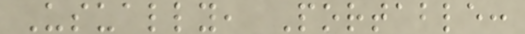Usually, Portable:
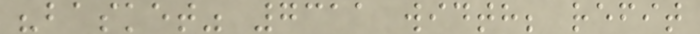"basket" 7311 width; refit
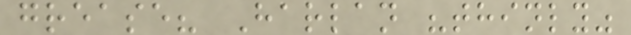grease? Harlan "thinly"
